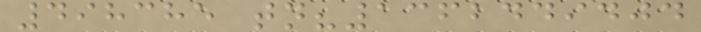498385 tn?1362449404
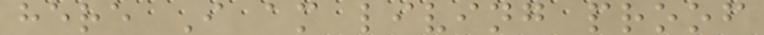here I am living proof
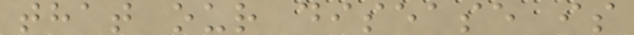that our disease is
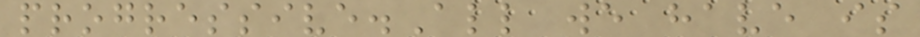progressive.All we have is
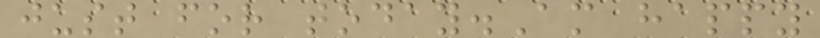just for today.Am happy
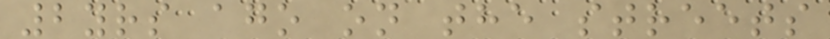2yrs ago on the streets
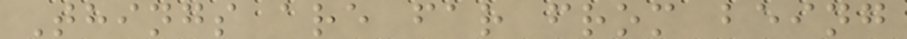Things are far from being
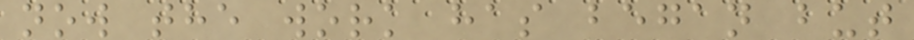now the work has began but
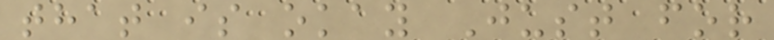that is okay Just for
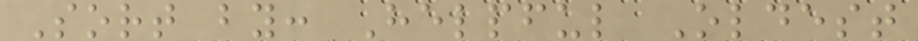Sort by: Helpful Oldest
